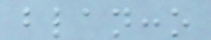blancco
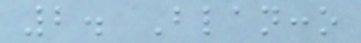2. Blancco
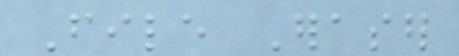File Eraser
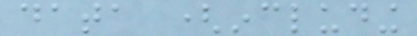data (including
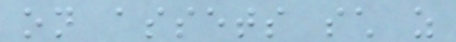on assets such as
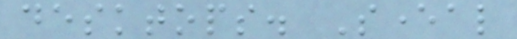desktops. Several
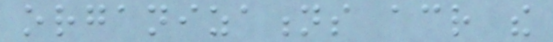organizations across the
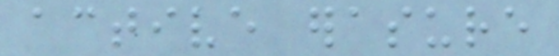active erasure
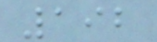192
